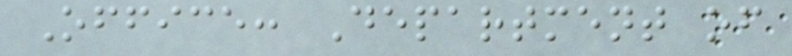Office: Department of
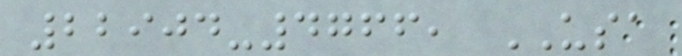22904-4766, USA
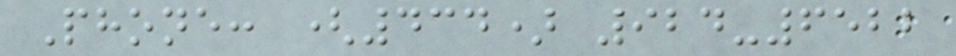Phone: (434) 924-6522
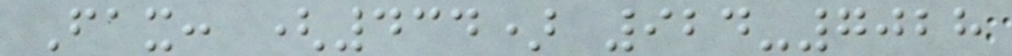Fax: (434) 924-7028
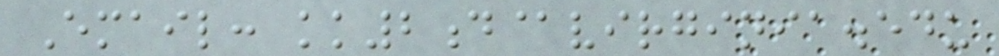Email: kk2d@virginia.edu
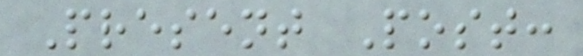Present Post:
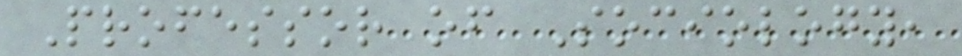Professor of Sociology,
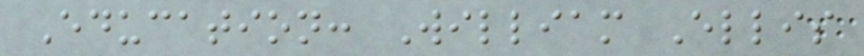Education: William Ellis
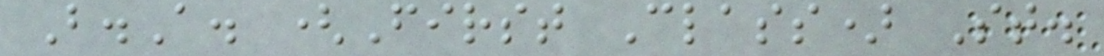B.A. (First Class) St.
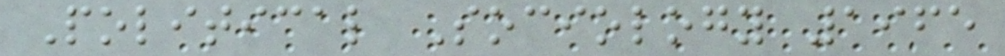Political Sociology 1965
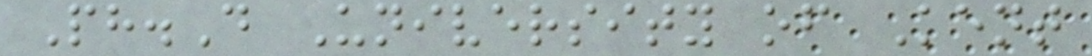Ph.D University of Kent
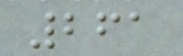261
